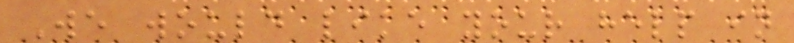We would like your help in
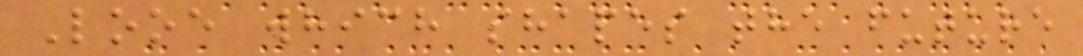Looe which shapes the future
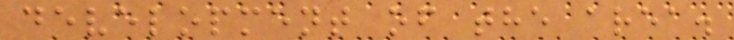development of the area.
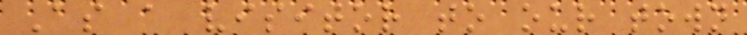As a visitor to our town
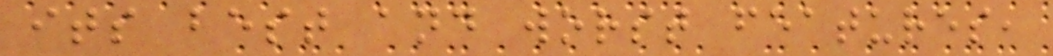its best and worst features,
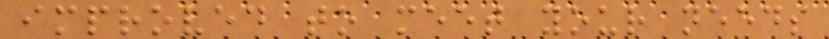improved to meet your needs
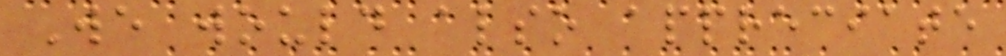We would also appreciate
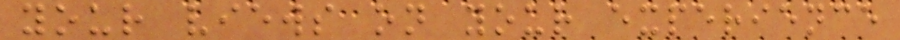your views on your experience
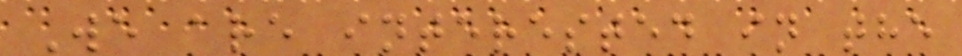We are interested in the
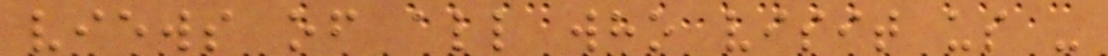views of all who visit us -
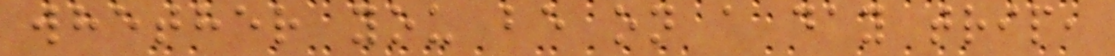whether you be on a day trip,
